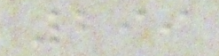299
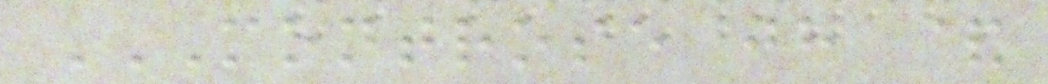MONTROSE JH &
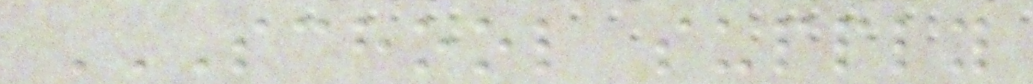SCHOOL SUPPLY
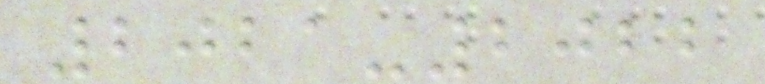2021-2022
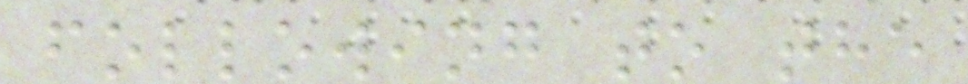following to the
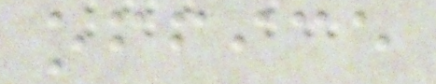office
